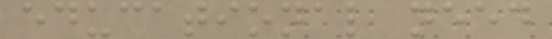educational need
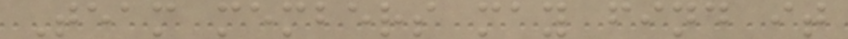Team members may find it
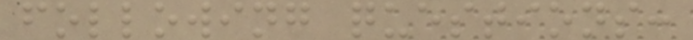following questions:
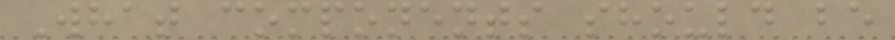What components should be
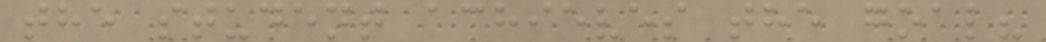the student achieves the goal?
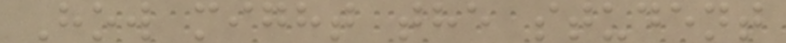How might the student
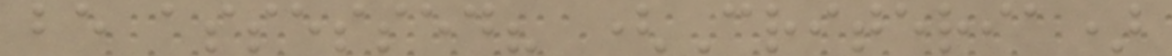be assessed? (Criteria)
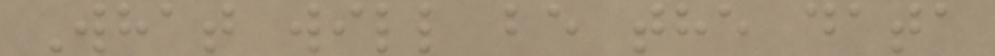What will be the data
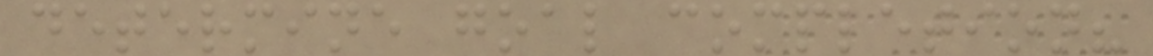determine goal completion?
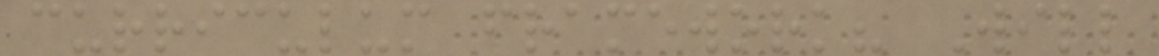curriculum framework? Will
